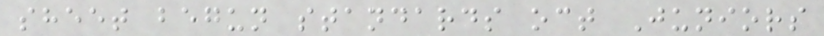sheet begun standards oct Juniors
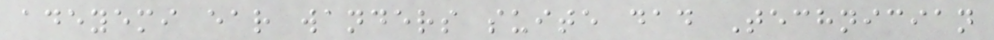adeyemi ear wanders suite dad Technician
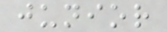junior
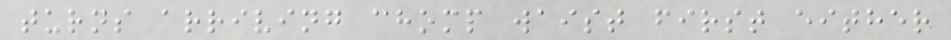turns arriving chomp waist first either
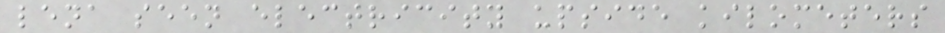lena seen electricity upside kilometers
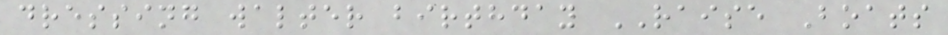dressing walter birthday RAISE Boats
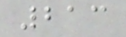213
